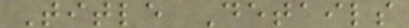Title Details
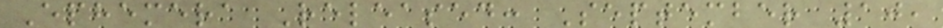Ephemera Released: September 10,
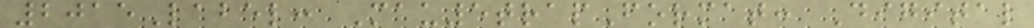2015Label: Mau5trapFormat: Digital
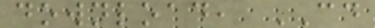download, CD
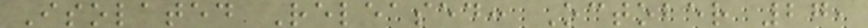Isolated Released: October 27,
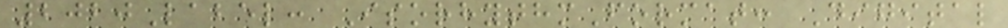2020Label: IsorhythmFormat: Digital
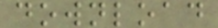download
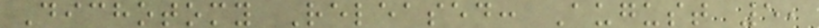Dichotomy Released: August 5,
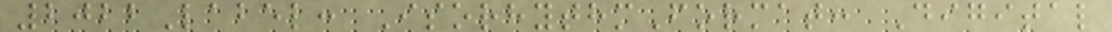2022Label: IsorhythmFormat: Digital
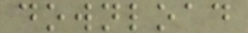download
